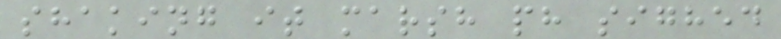shaking it marsh ph sighed
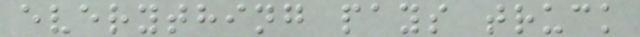everything pays truck
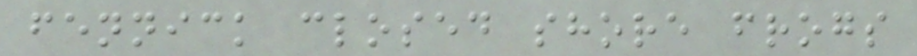fennick closed shore frogs
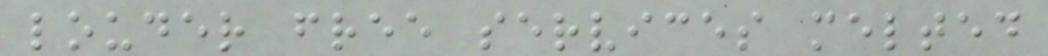louder free services melted
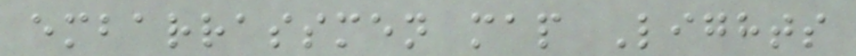embarrassmen map Lights
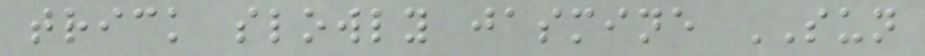trick slowly jasmine SUN
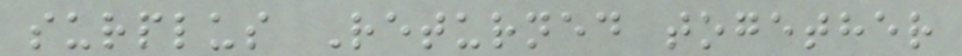surplus Returned together
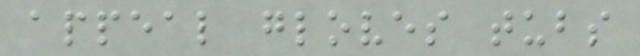appeal gloves tubs
